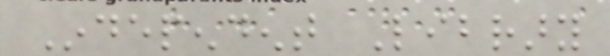Independent Library
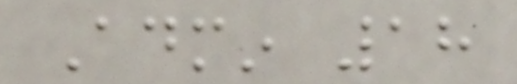Admin 18
